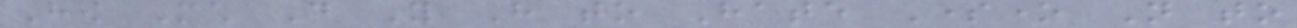How Much Do You Have to Hate Someone Not to
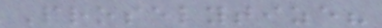Proselytize?
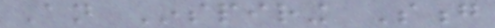An Inspiring Song
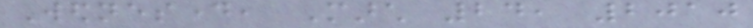Wednesday, March 24, 2010
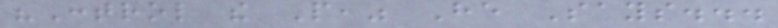"Control the People," He Says...
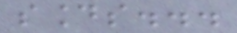sounds...
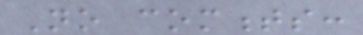No comments:
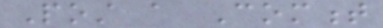Post a Comment
